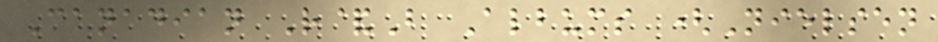Canadian R&B Albums (Nielsen
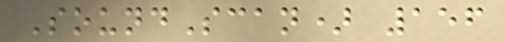SoundScan) 156
